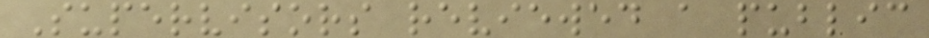Supervisors reviewed a public
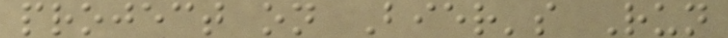project on Bier's Run
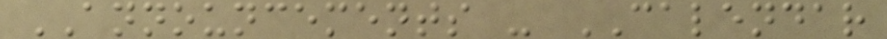ANNOUNCEMENTS - CALENDAR
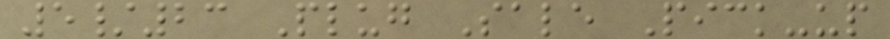5/23 Plug Sale Pick-up
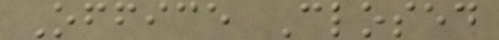Office Closed
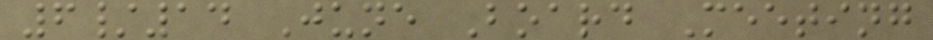6/14 June Board Meeting
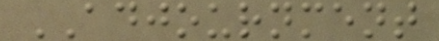ADJOURNMENT
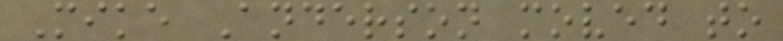Mike Anderson moved to
